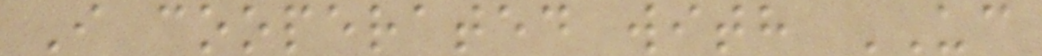I cooperated with UC
